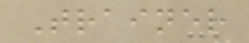Trainer
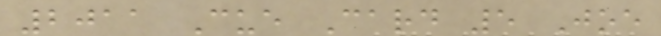2011 Cue Card 5 Joe
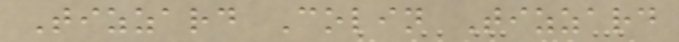Tizzard Colin Tizzard
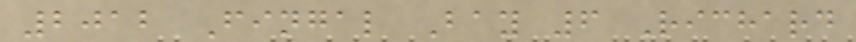2012 Fingal Bay 6 Richard
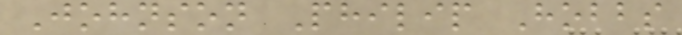Johnson Philip Hobbs
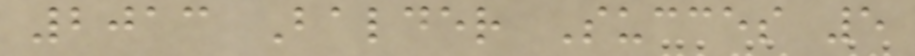2013 Balder Succes 5
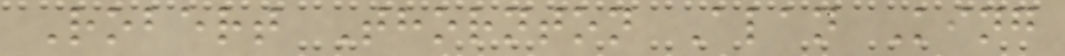Robert Thornton Alan King
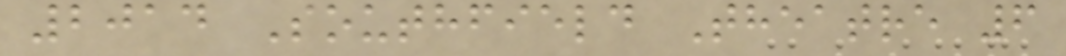2014 Southfield Theatre 6
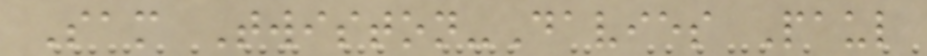Sam Twiston-Davies Paul
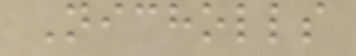Nicholls
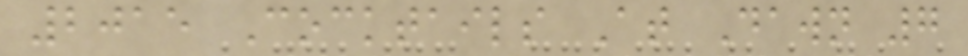2015 Cocktails At Dawn 7
